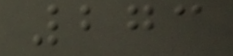273
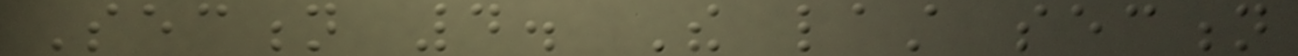Section 4. The last section
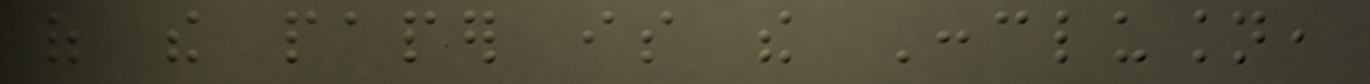of the paper is the Conclusion,
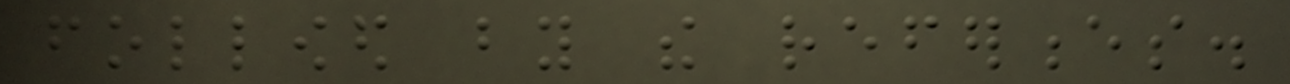followed by the references.
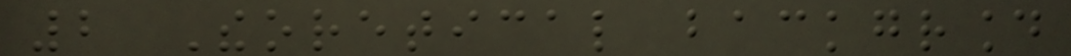2 Theoretical background
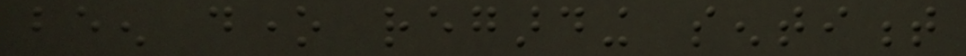been done regarding sentiment
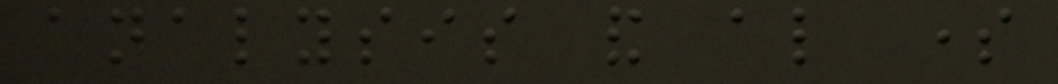analysis and also some
